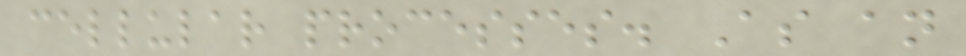cellular processes. As an
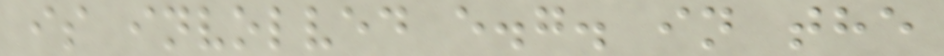is involved e.g. in the
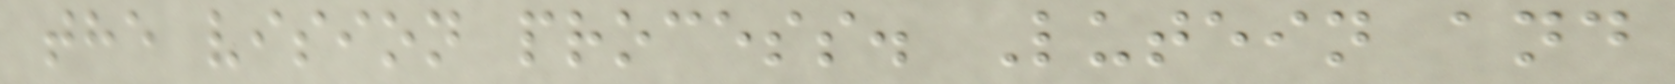the vision process. Lutein and
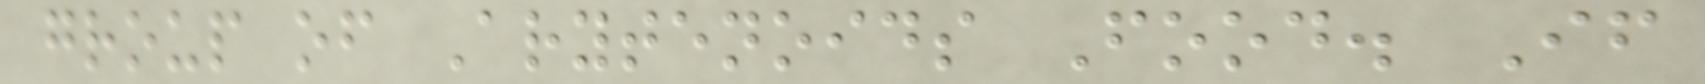group of Arytenoids Food. If
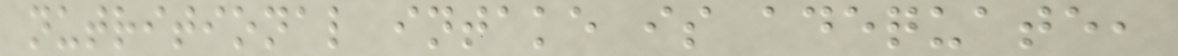nutritional intake is adequate,
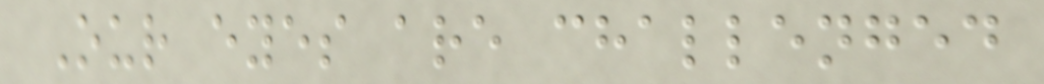Our eyes are challenged
